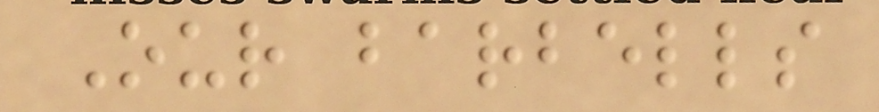Our barbells
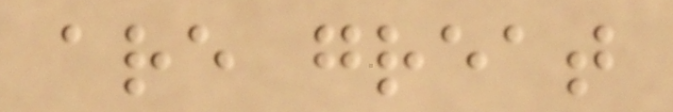are great
